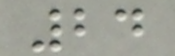24
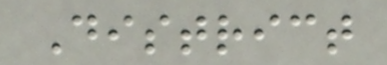District
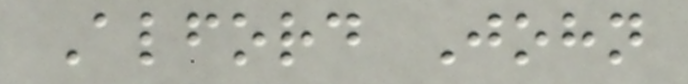Alford John
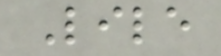Lile
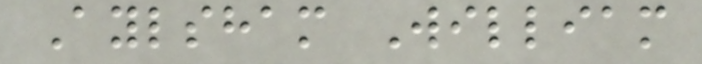Aylsham William
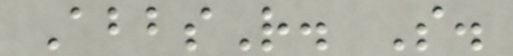AbbsR. S.
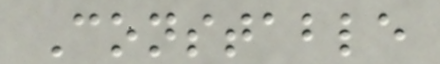Constable
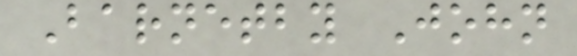Barnetby John
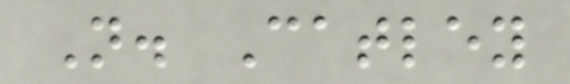N. Catley
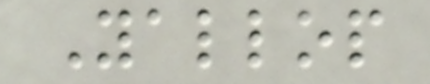Yallop
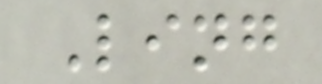Ling
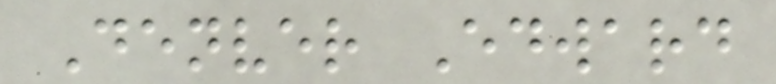Denver Edward
